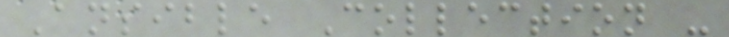Ansible Collection -
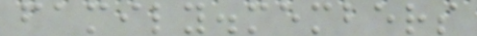family.members
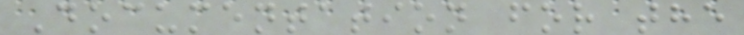Documentation for the
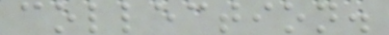collection.
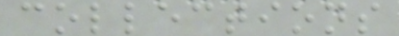collections
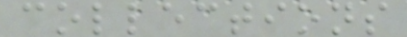collections
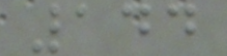144
